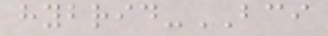hybrid-BCI
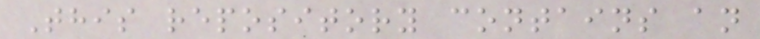This repository contains an
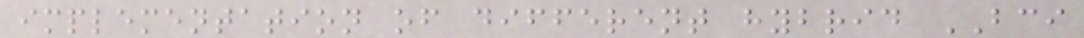implementation of different hybrid BCI
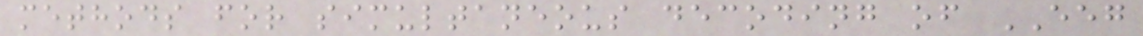methods for simultaneous decoding of EEG
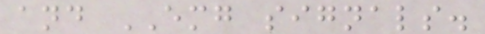and EMG signals.
